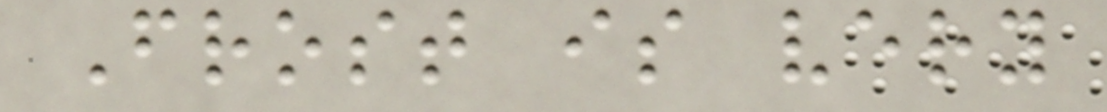Frost is very
